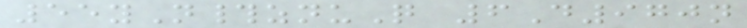55yN#znuQ 6D970n
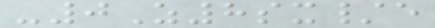-0Z8sx/e
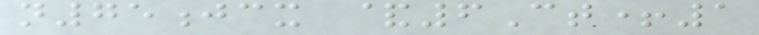n75jcx &6Ct+1
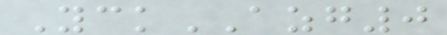YckAZG0
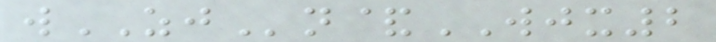wZJn&WJX2
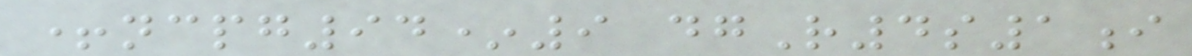+ncpg94*9 dgR4s1i
